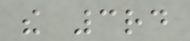the 3rd
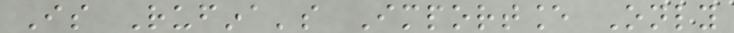Is Rufina's Importance Only
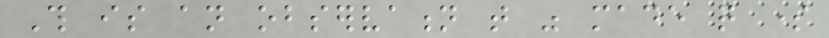This is an observation that was made quite some
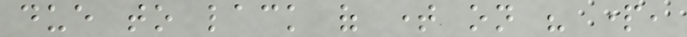due to lack of time on his part,
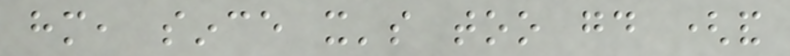him, since it's too good (and
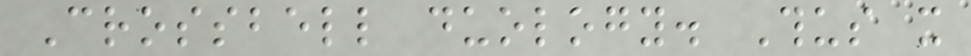Crossbell duology. Thus it
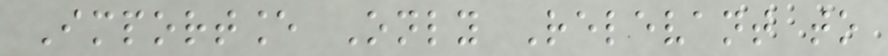Importance Only Relevant to
